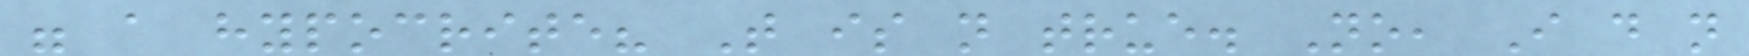were a hypocrite? That is not true. No, I do not
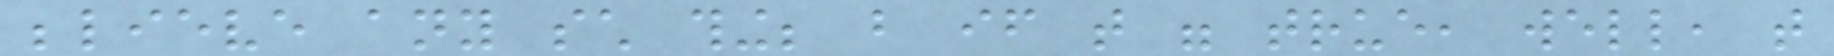believe any such thing; but if that were true, well, that
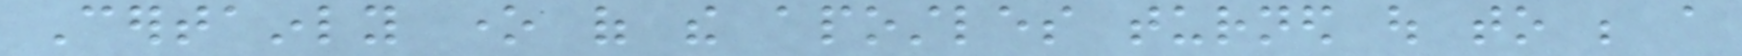Certainly one of the apostles turned out to be a
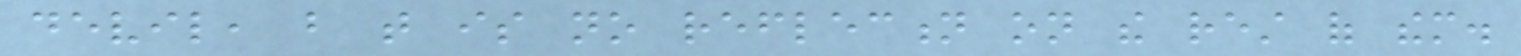devil, but that is no reflection on the rest of them.
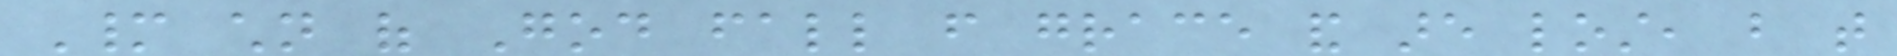Many children of God fall from grace and are lost, but that
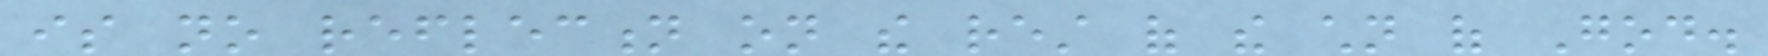is no reflection on the rest of the children of God.
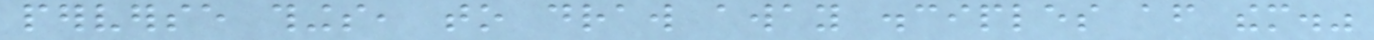perverse things, to draw away disciples after them."
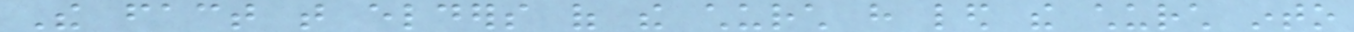The fact that elders of the church have led the church into
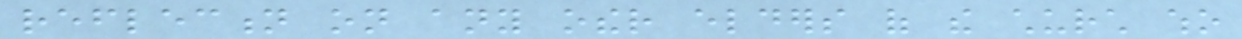reflection on any other elders of the church who
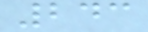243
